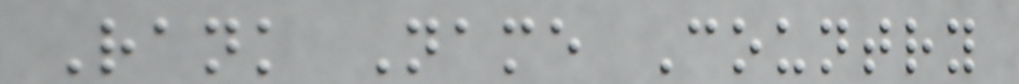Rank Name Country
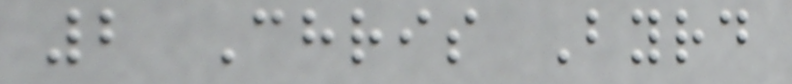2 Chris Byrd
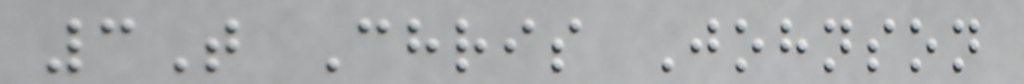3T Chris Johnson
